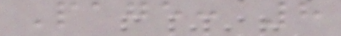Page: 8
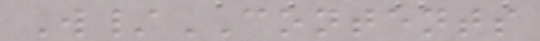W/CONTENTS
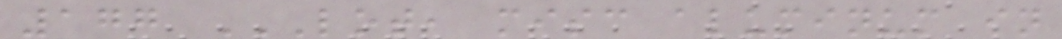177 LOT, MISC ALUMINUM IN
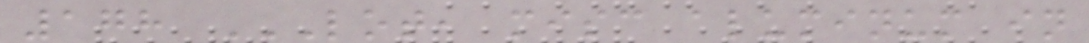178 LOT, MISC ALUMINUM IN
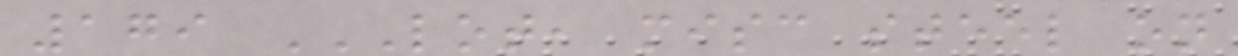179 LOT, MISC STEEL ON
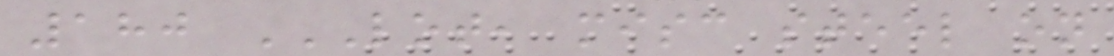180 LOT, MISC STEEL ON
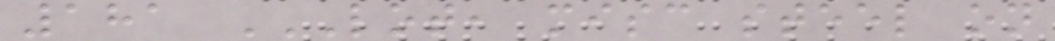181 LOT, MISC STEEL ON
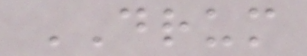DRUM
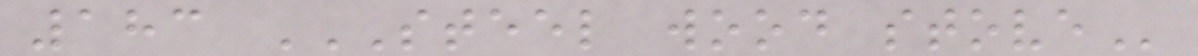183 STEEL WOOD STOVE
